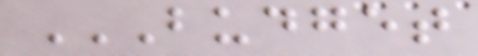BUDGET
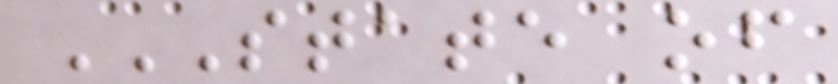STATE OF
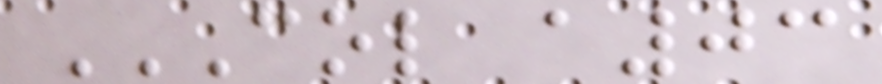COL A03
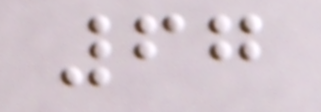67
